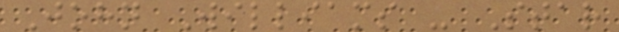John Williams - Star
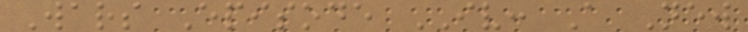Wars Episode IV: A New
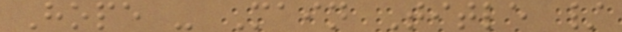Hope - Main Title /
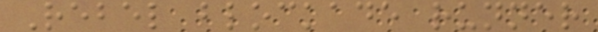Rebel blockade runner
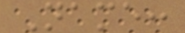Name:
